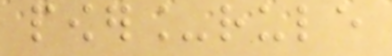power_rule
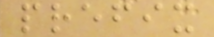prefix
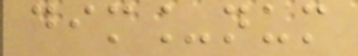dim_num
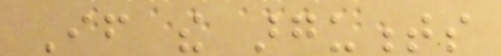If the arguments
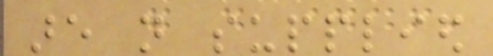are not supplied
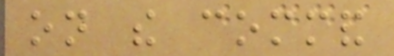on the command
